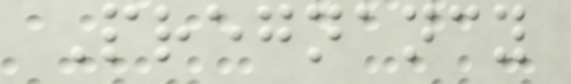Pregnancy
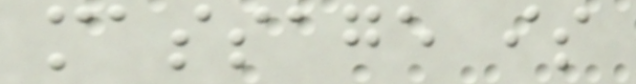massage is
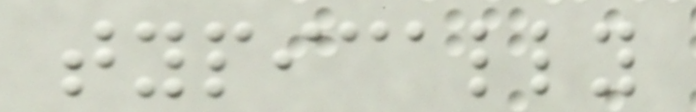typically
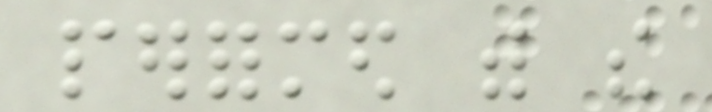performed with the
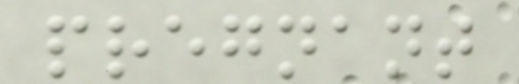pregnant
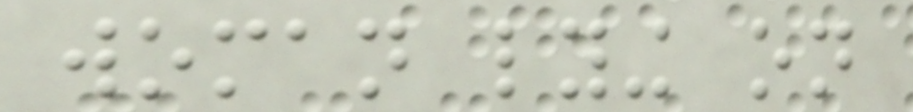woman lying on
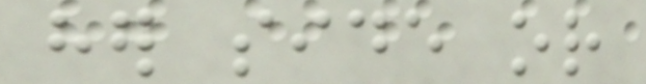her side or
